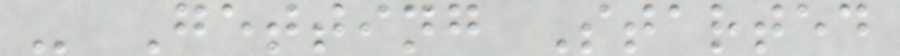- Getting Started
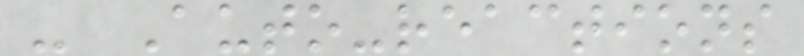- Auto-reactions
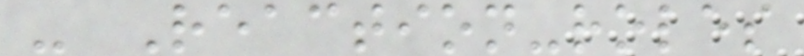- Reaction-roles
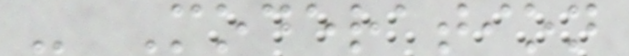- Moderation
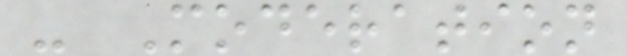- Moderation
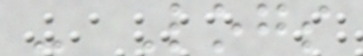- Logs
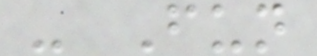- Fun
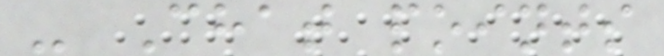- Chat points
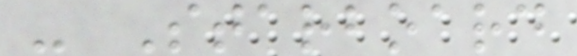- Starboard
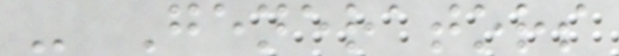- Generators
